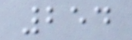254
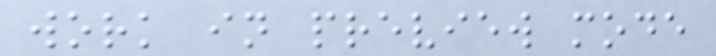work in preview mode
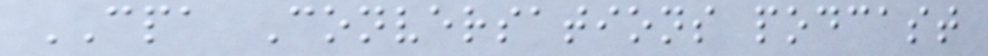CPA Conversations podcast
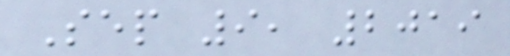Sep 9, 2019
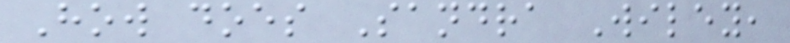How does Sandra Wiley,
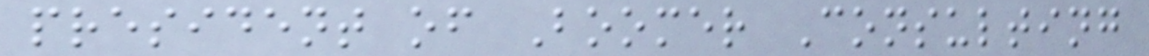president of Boomer Consulting
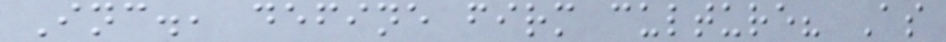Inc., define firm culture? As
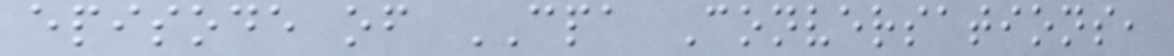episode of CPA Conversations,
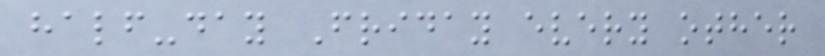half-day Friday every other
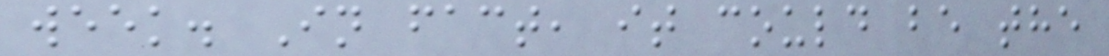week. In fact, it could be the
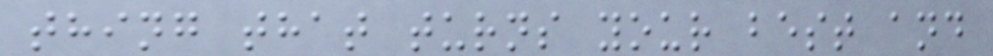thing that turns your best and
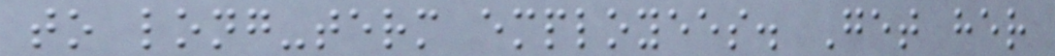to long-term employees. Get her
